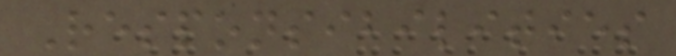Responsibilities
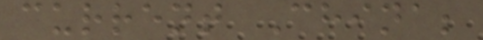current China;
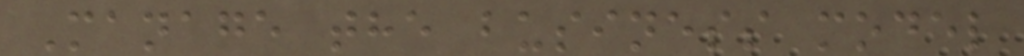Manage the business model
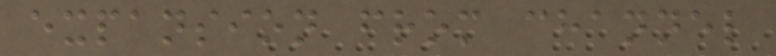expansion from channel
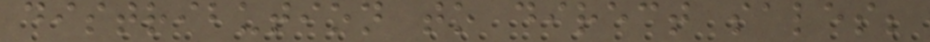distribution to direct sales;
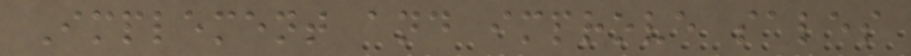Implement and improve sales
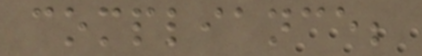compliance;
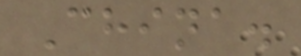China.
